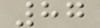87
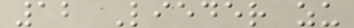12 Lieder zu
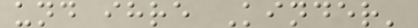und ihre Kinder'
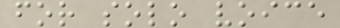for solo voice
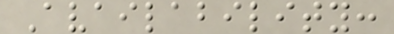Availability:
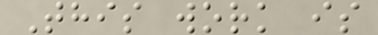This work is
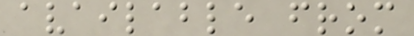available from
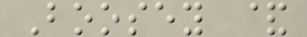Boosey &
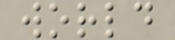world
